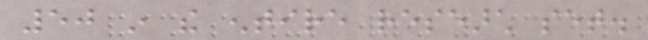50 in the entire research set.
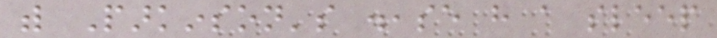with Parkinson's disease have a sleep
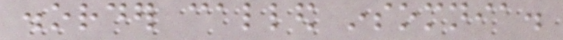disorder called insomnia.
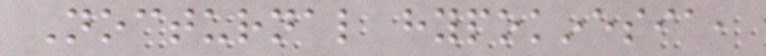Nocturnal hypokinesia,
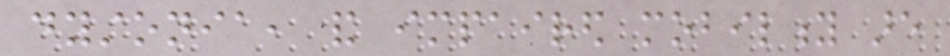dystonia, and impaired mobility are
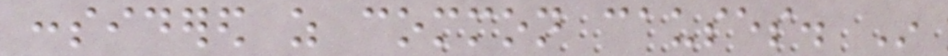considered as common causes. In
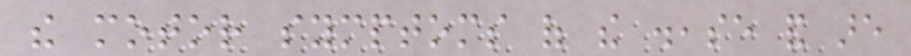the motor symptoms of the disease and are
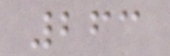263
